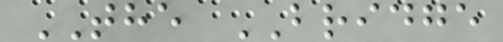THE BRIDGE
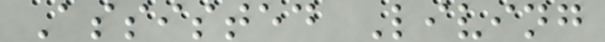Assisted Living
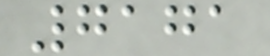7171
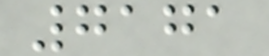7171
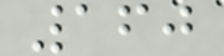160
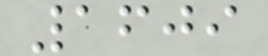1609
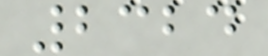2324
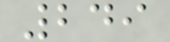249
